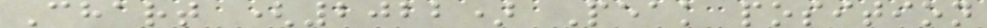Chart (2022) Peak position
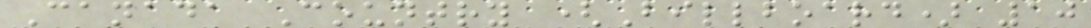Canada Country (Billboard) 10
